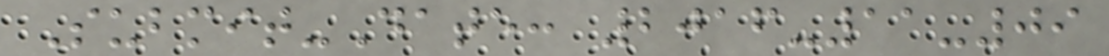Submit-Date: 2016-11-09
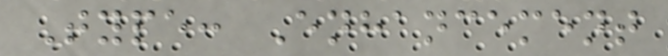Type: Enhancement
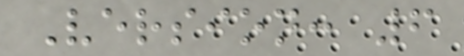Version: 6
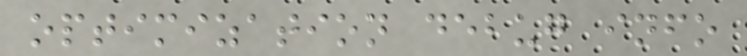optimization debug info
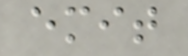emit
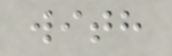with
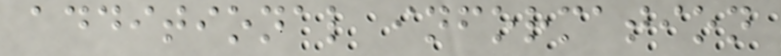additional information
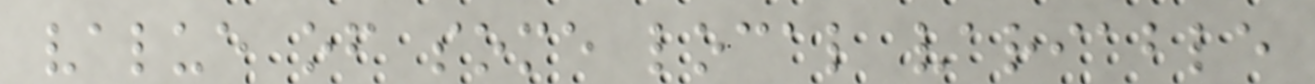value of some local variable
